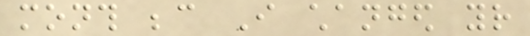month because I changed your
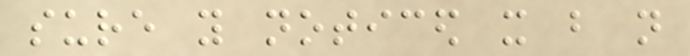sure you noticed it but not
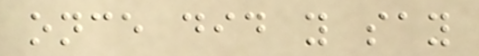once did you say
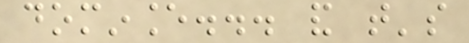dominance... and that's
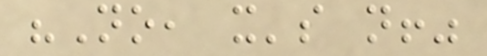"No, it's not!"
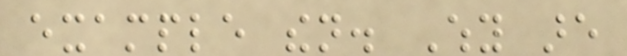example then. Why are
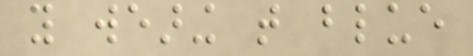you wearing that blue
